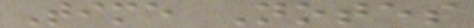Time Notes
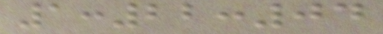1:22:04
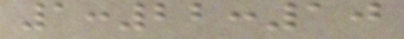1:22:10
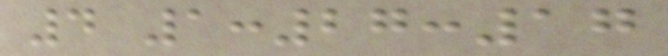4 1:27:17
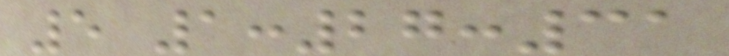5 1:27:31
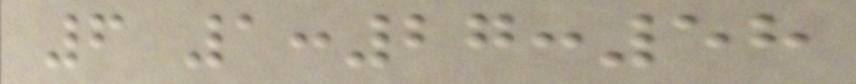6 1:27:58
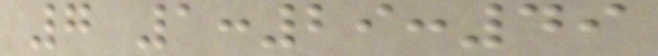7 1:29:49
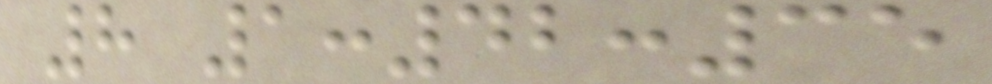8 1:42:35
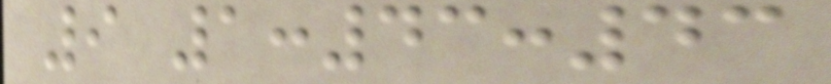9 1:43:43
